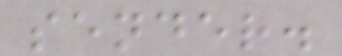sender.
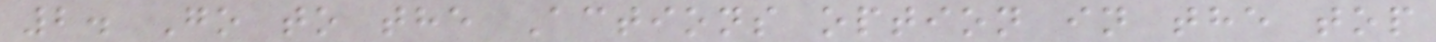2. Go to the Actions option in the top
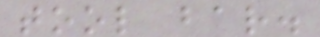tool bar.
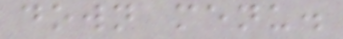down menu.
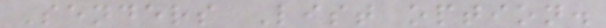Senders List option.
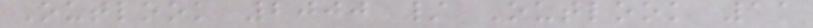Outlook 2000 / Outlook 11
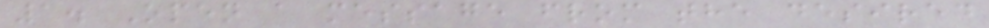1. Open a message from the desired
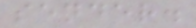sender.
